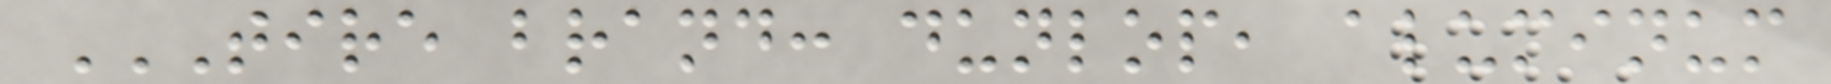TIRE BRAND: DUNLOP, ALUMINUM
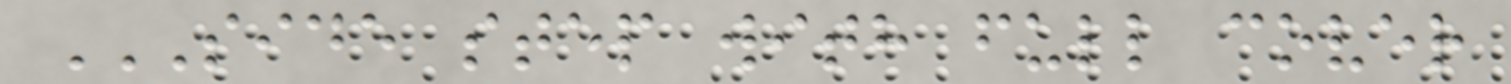SIDE STEP WITH FULL COVER
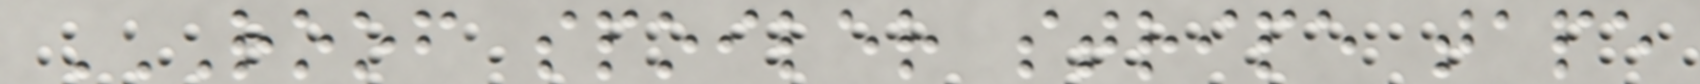ROOF SPOILER STRIPE TAPE
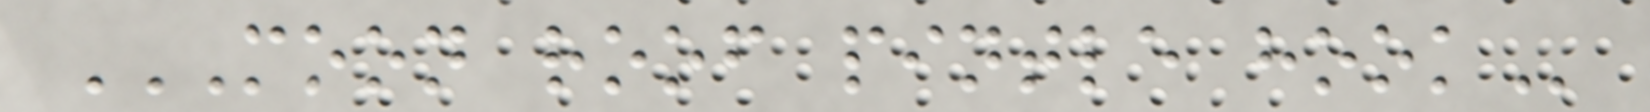MOON ROOF PINTLE HOOK
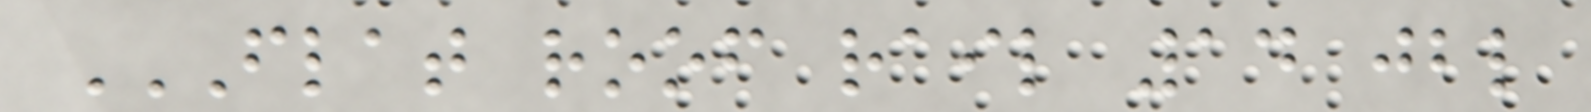FLAT ROOF RAIL 14 JBL
